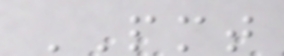PMT
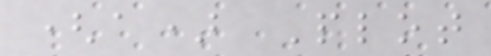(a) Plot
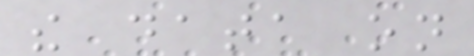the data on
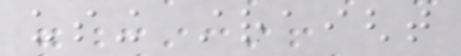using straight
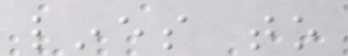lines to
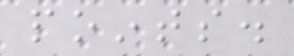points.
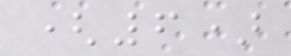(6)
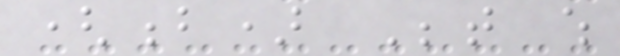(b) Between which
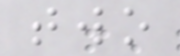two
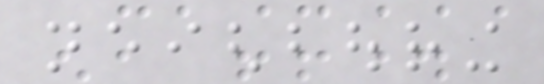neighbouring
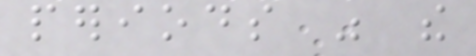periods was the
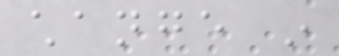change in
